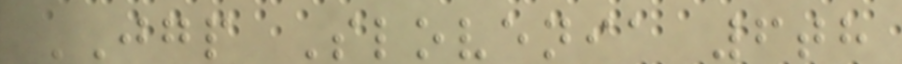JGP Slovenia 6th
